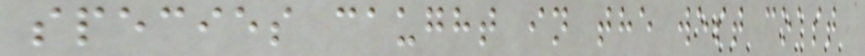species caught in the west coast
